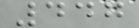447
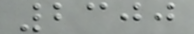2300
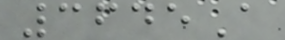3645A
